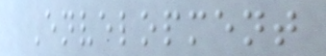Envelopment
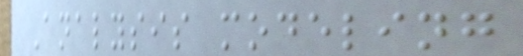Analysis modeling
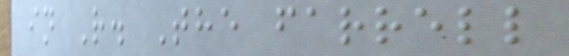in R. The farrell
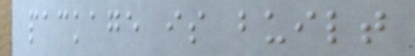package is built
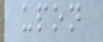upon
